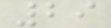29
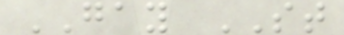GAY ST
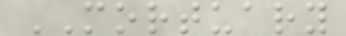MORTUARY
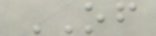OF
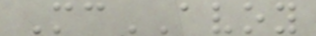McAVOY
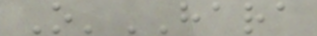O'HARA
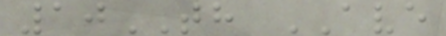10TH AVE
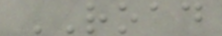ROAD
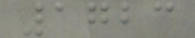1723
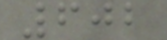602
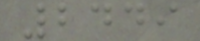2449
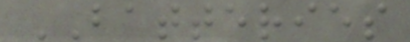BATTERIES
